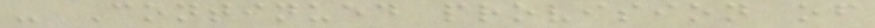- Continued provision of
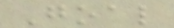Goal
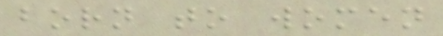born to women
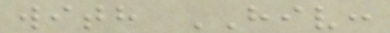with HIV:
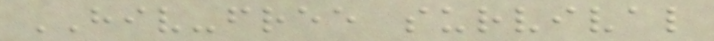HIV-free survival
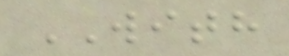WITH
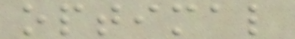optimal
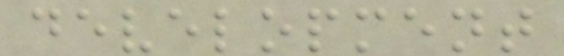development
